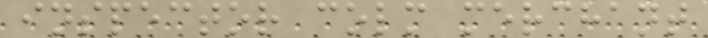inspector colm merchant
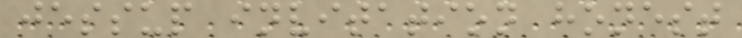jessup invitation honest
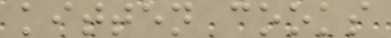kitten cooks
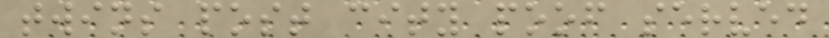twins post city poof served
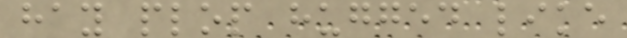hay plop hugged like
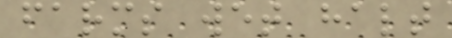farms wet halt
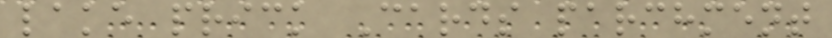lake prick Cards parchment
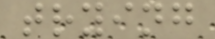trying
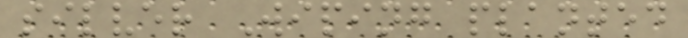silver Wiping planted
